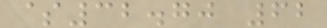$32.70 62
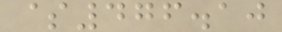$476.10
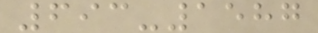693-1587
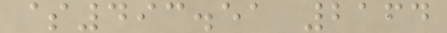$493.51 2164
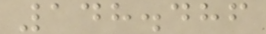148.486
